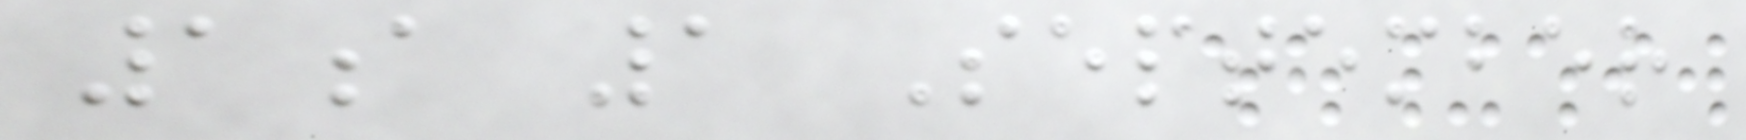1a 1 September
